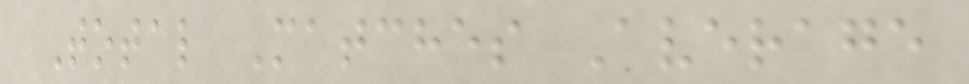Total Matches Average
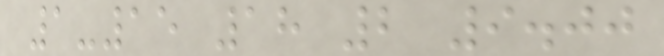1-15 18 2 9.00
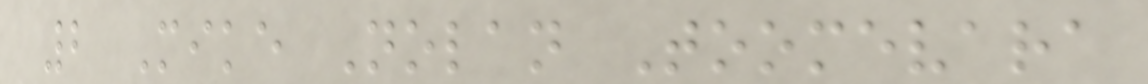2 Mike Nolan Toomevara
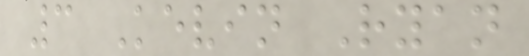3 Kevin Ryan
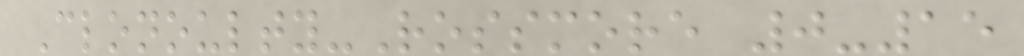Clonoulty-Rossmore 0-15
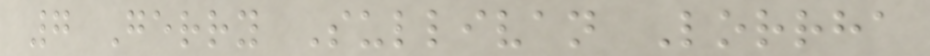7 Gerry Sullivan Lorrha
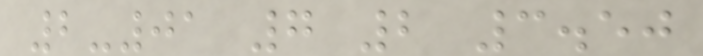2-01 7 2 3.50
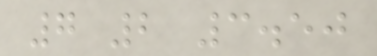7 2 3.50
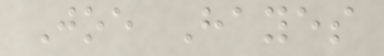Joe Hayes
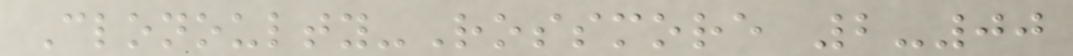Clonoulty-Rossmore 2-00
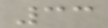33
